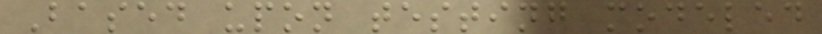Based upon testing modeled
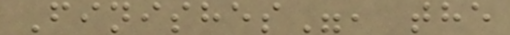Finishes", the
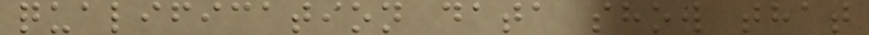qualification data show that
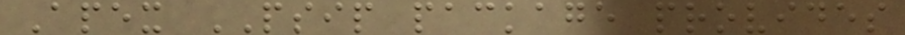Apex PSIP package provides
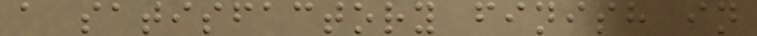a satisfactory finish in
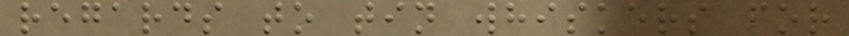regards to tin whiskers for
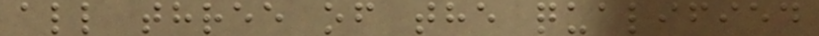all three of the qualified
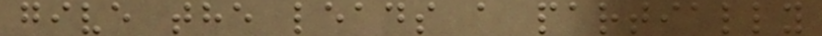give the leads a partially
